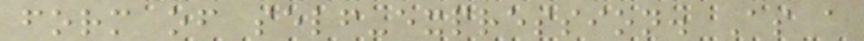form of self-expression. As a
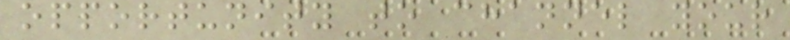opportunity to channel your
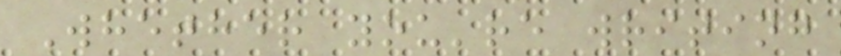Whether you're writing
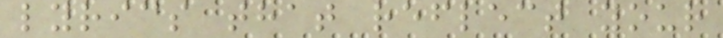lyrics that reflect your
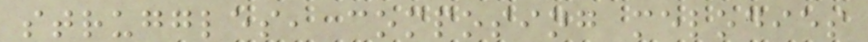struggles, composing melodies
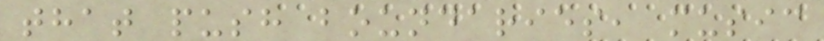that push boundaries, music
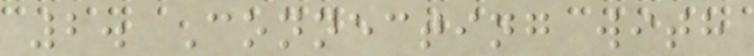2. Connecting with
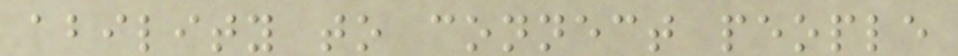ability to connect people
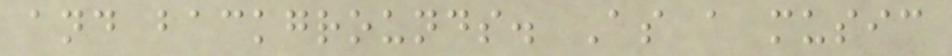and backgrounds. As a music
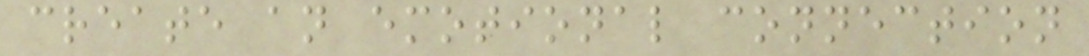create an emotional connection
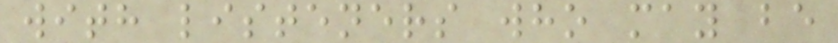with listeners who may be
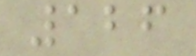126
